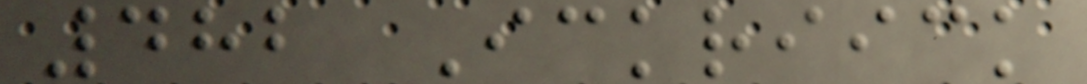482 Ickriick
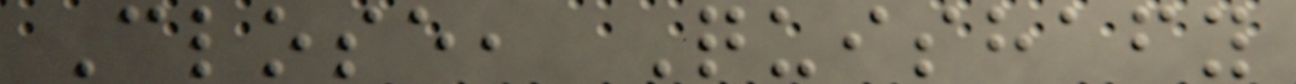Close, Quishafy
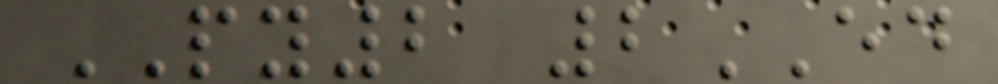PY2 2ED
